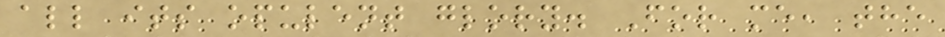all its opulent glory. For me, the
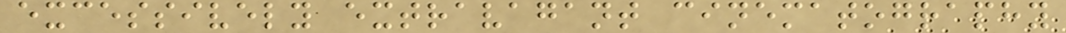excessively extravagant cinematography
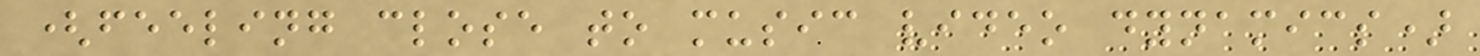(feeling close to music video dynamics)
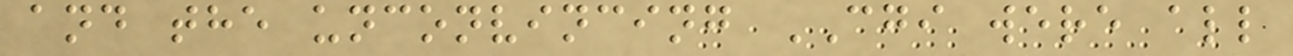and the unconvincing CGI were all
